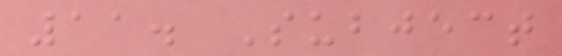11. Subject
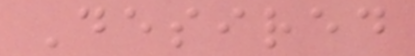Desired
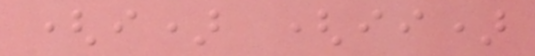(i) (ii)
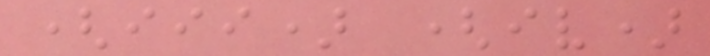(iii) (iv)
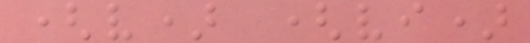(v) (vi)
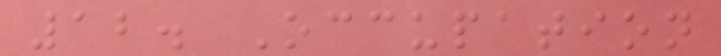12. Occupation
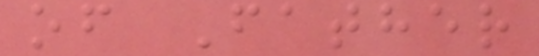of Father
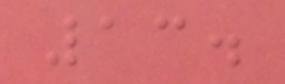13.
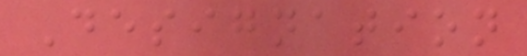Designation
